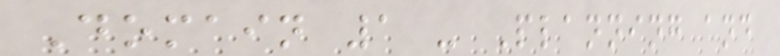Domain 1 - Planning and
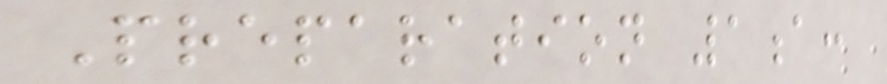Preparation 1a:
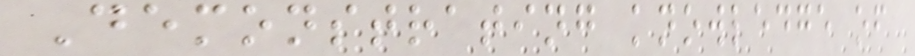Demonstrating knowledge of
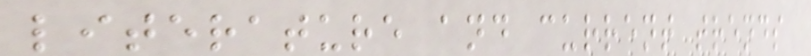literature and current trends
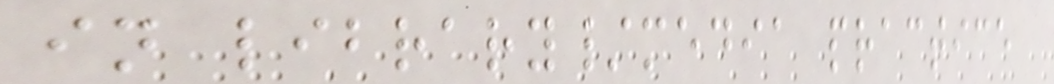in library/media practice
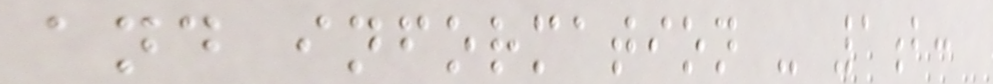and information - 1b:
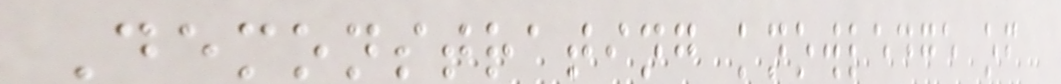Demonstrating knowledge of
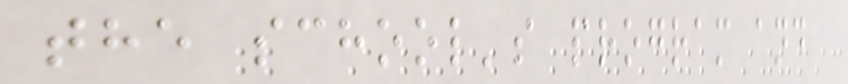the school's program and
